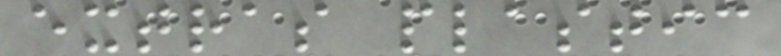extras plastic
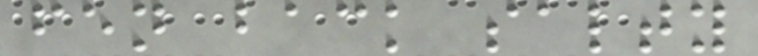fen back salty
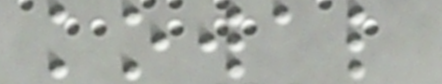kowal
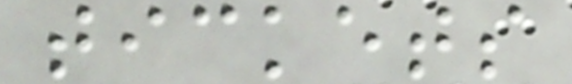tickets
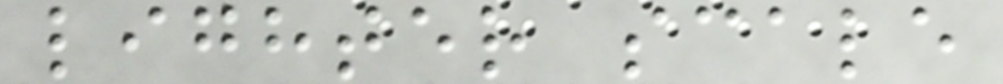lighter scale
